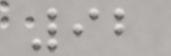92
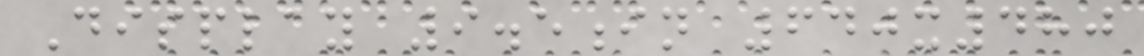Display 9.5in 640x480
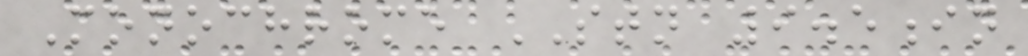Monochrome STN 9.5in
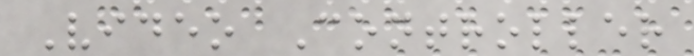Video Controller
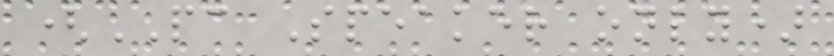(PC Speaker only)
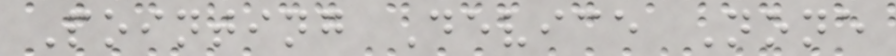Pointing Device None
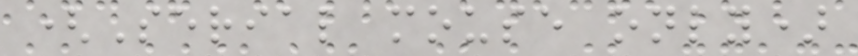(Serial mouse only)
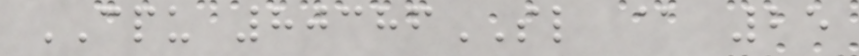CPU 80386SL @ 25
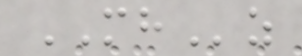MHz
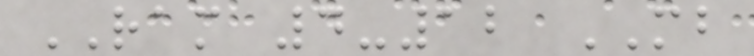RAM 4-12 MB
